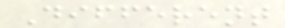Different
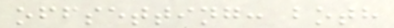offsetting: both
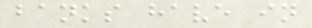banks have in
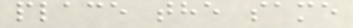place the same
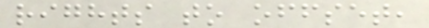rights to offset,
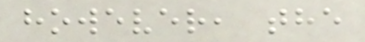however, the
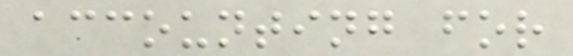accounting for
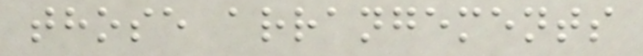those arrangements
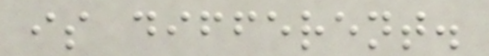is different.
